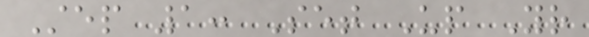Step 1: Set Up Your
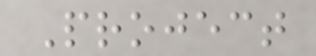Project
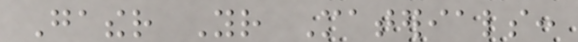Gather Your Materials:
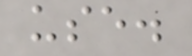use.
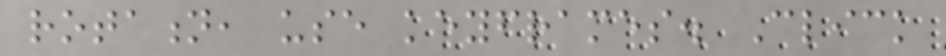rotation, use keyframes. Click
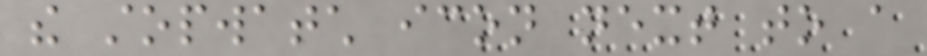the stopwatch icon next to a
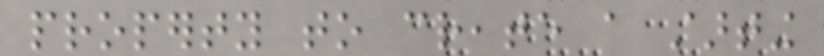property to create a starting
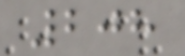208
